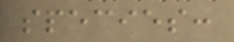species:
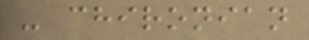- chironian
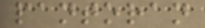pantoran
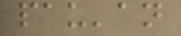pau'an
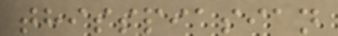thisspiasian
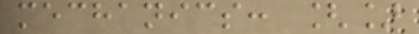mechanics: []
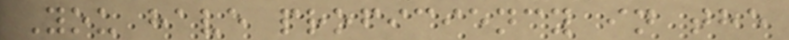You have proficiency in the
